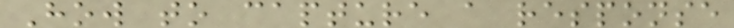How to capture a response
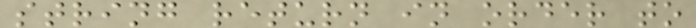string return in order to
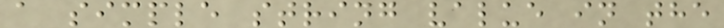a simple string value in the
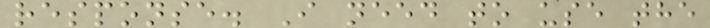response. I need to use the
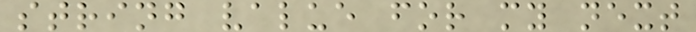string value for my next
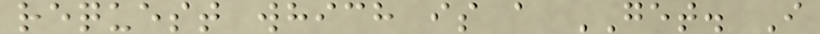request which is a GET. I
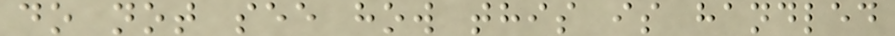do not see how this is handled
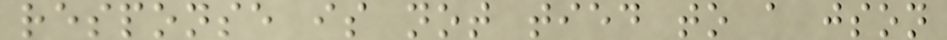response is not tied to a json
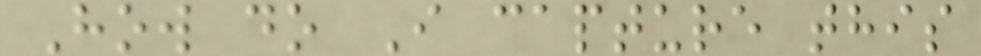How do I capture this
